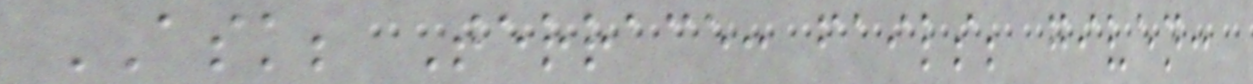ASK; Terrace: fails; given:
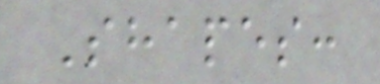Shapes:
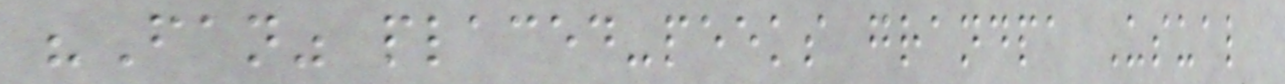"Fan" placed-peeks grandpa Usual
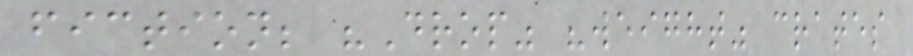fiction; "Drop" "weight" crates
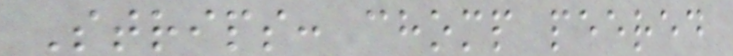Strips: chomp peered
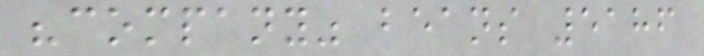"company" beans 5186
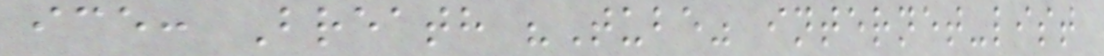ice: Breath "Tube" internet-list
